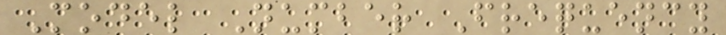Model Number Frequency
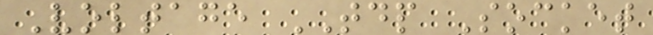Voltage TDP Socket
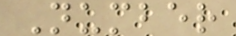Number
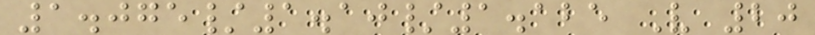1.075/1.10/1.125 V 20
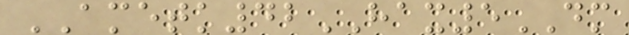AMETK42HAX5DM
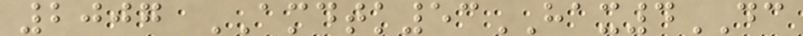2007 AMDTK53HAX4DC
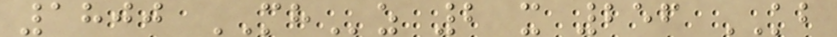1800 MHz 2 x 256 KB
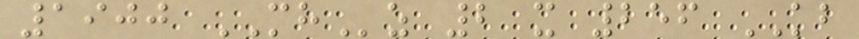1900 MHz 2 x 256 KB
